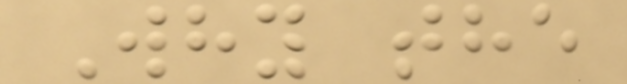Why the
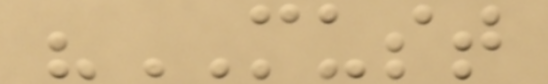"MUST
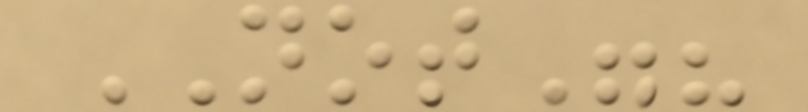NOT"?
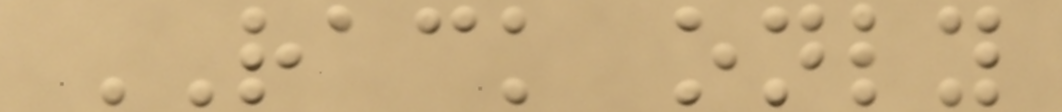RACK only
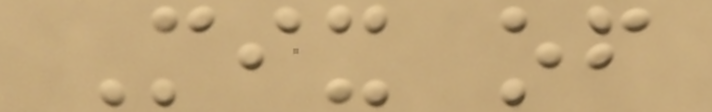Mix of
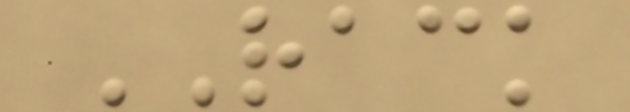RACK
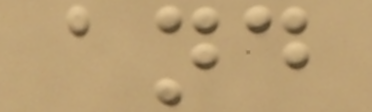and
